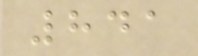841
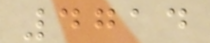4714
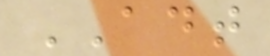ADT
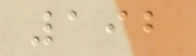192
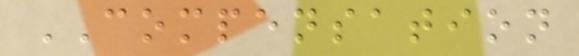COMPENSATION
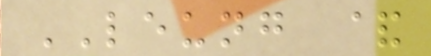LEUNG &
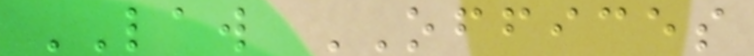LAW OFFICES
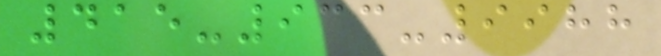415-933-9988
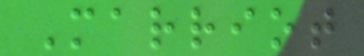Marriot
